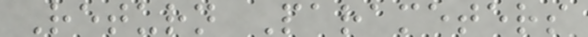Return Parameters
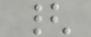{
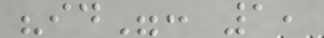"id": 1,
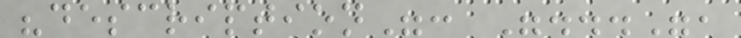"description": "...",
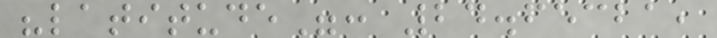"latitude": 24.65321,
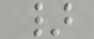}
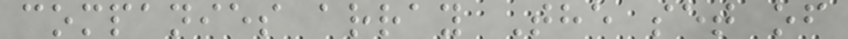companies array The set of
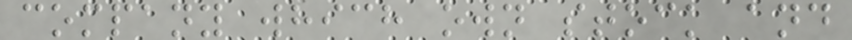company which own stock and
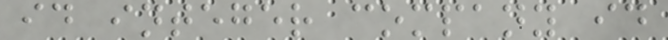id integer company id
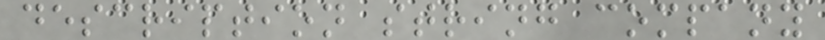description string company
